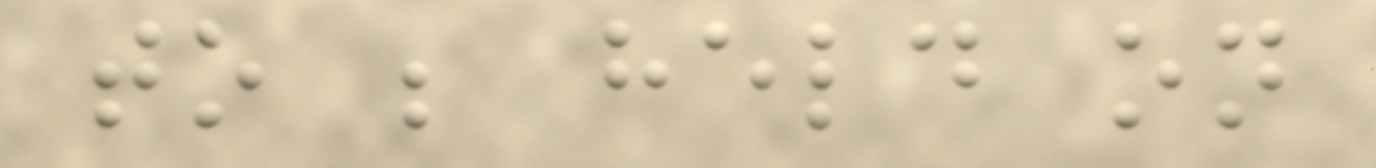to be held on
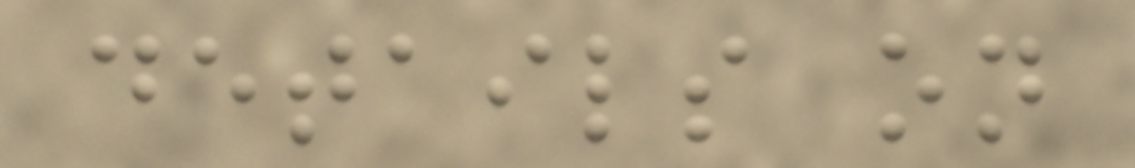details on
